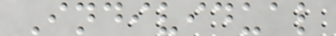Individual
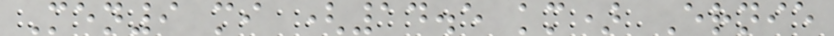Men9 mi (14.5 km) Ernie
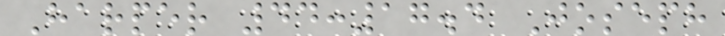Harper 44:17.4 Joseph
